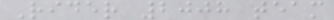Rider 2008 team
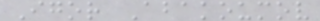Igor Abakoumov
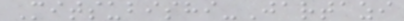Mitsubishi-Jartazi
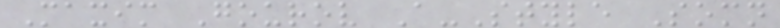Maxim Gourov A-Style Somn
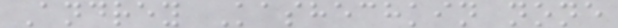Andrey Kashechkin none
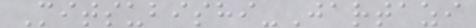Mitsubishi-Jartazi
